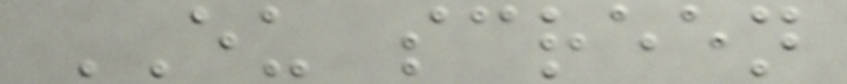EU screen
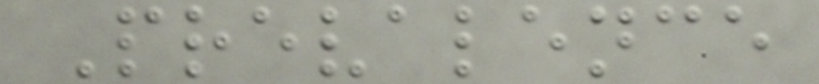Prevalence
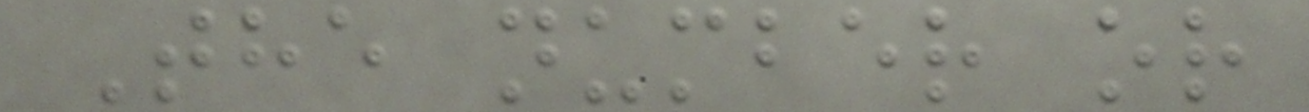The number or
